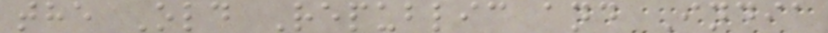the Old Republic and India
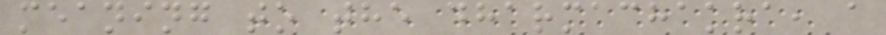meaning to the dharmachakra, a
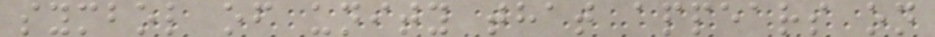symbol of unity that appears on
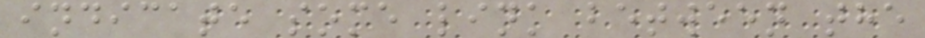indicate some link between the
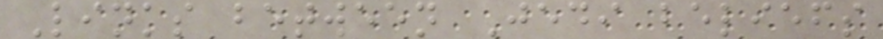Links between Jedi beliefs
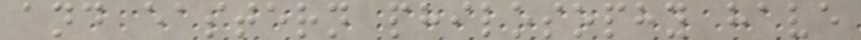and eastern philosophy have
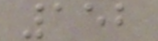152
